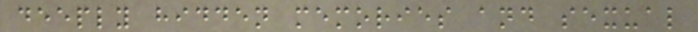deeply hidden memories and sexual
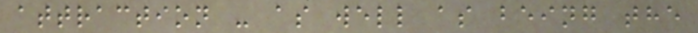attraction - as well as being the
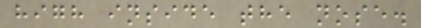high inside the nose.
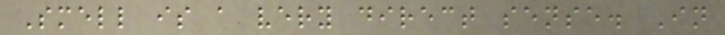Smell is a very direct sense. In
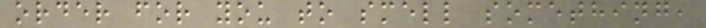order for you to smell something,
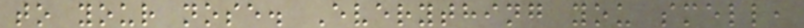to your nose. Everything you smell,
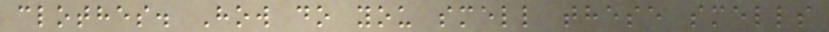clothes. How do you smell these smells
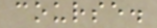course.
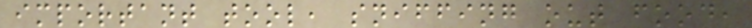important tool, sniffing out food,
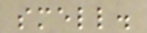smell.
